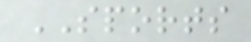SPORTS
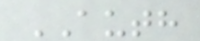AUTH
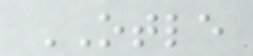OTLE
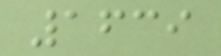1639
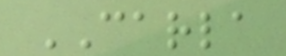CARLA
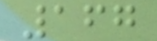167
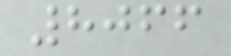8066
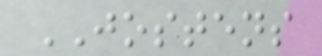JOSTENS
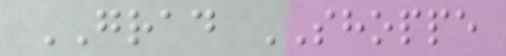GRAD SHOPPE
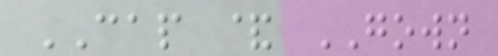CAP & GOWN
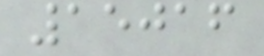15016
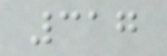317
